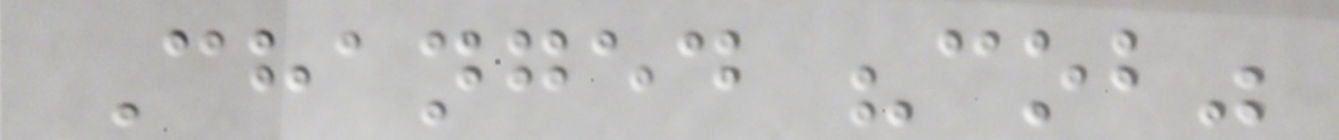Changed "cob"
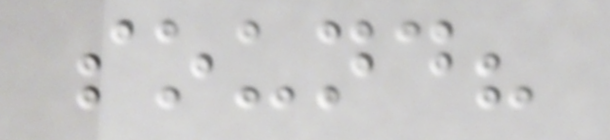sound?
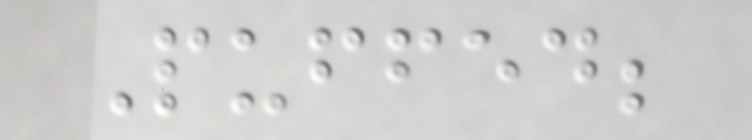Puffed;
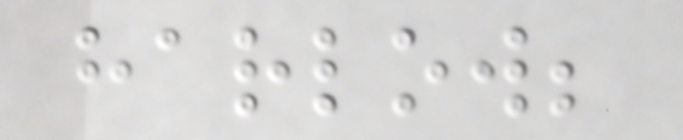harlow;
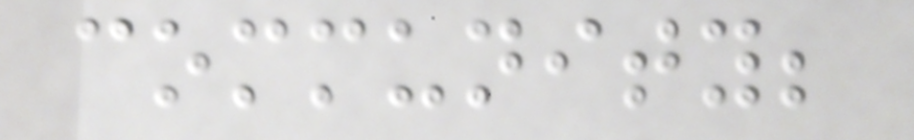community;
